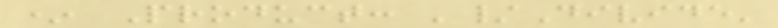* Product: '/Divide'
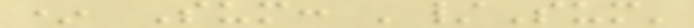* Sum: '/Sum'
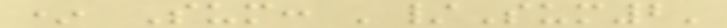* Sum: '/Sum2'
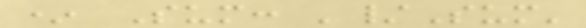* Sum: '/Sum'
